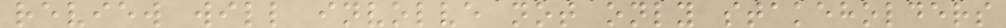review will involve not only stakeholders
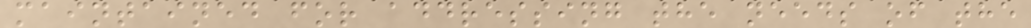maintained for addressing the needs of the
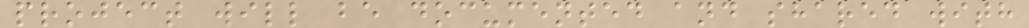project will be documented and shared with
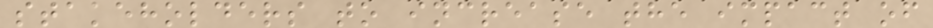stakeholders to increase the impact of
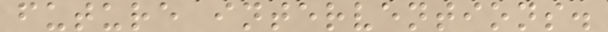future interventions.
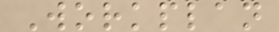Workplan
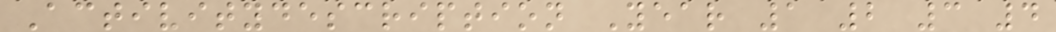Activitydescription Year 1 2 3 4
